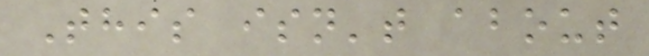This isn't about
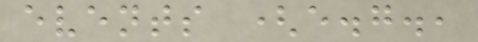events (e.g.,
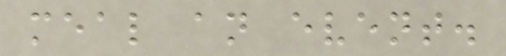meal an event.
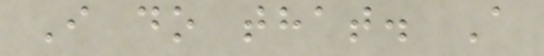I do that. A
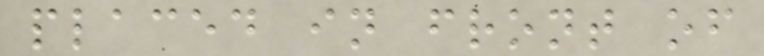placed in front of
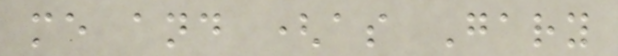me and (as Gary
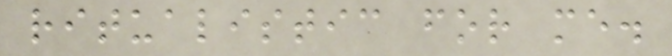ritualistic for me.
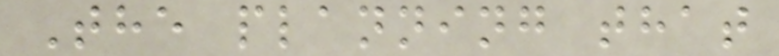The planning that
